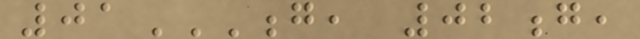01G, 02G,
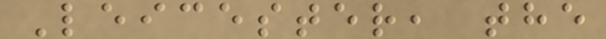Leicester, the
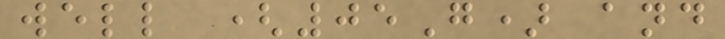well (05G) and
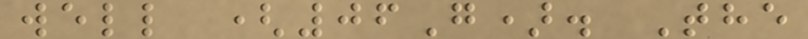well (06G). The
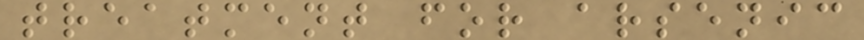treatment for arsenic
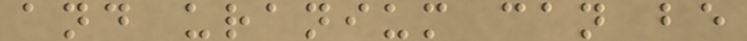and uranium can be
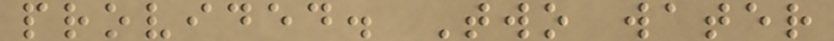provided. Two water
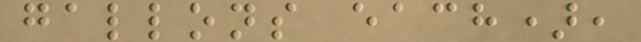gallons each),
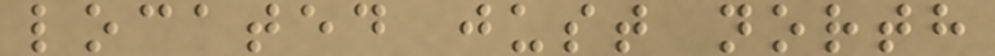located just north
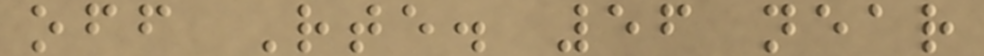off Rte. 56 near
